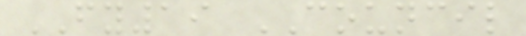FY19 COUNCIL
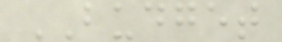BUDGET
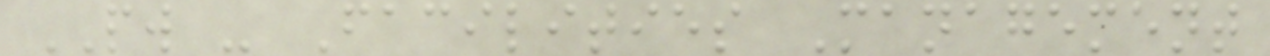PW - Facilities Management
